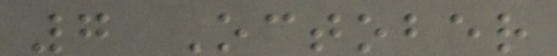7 October
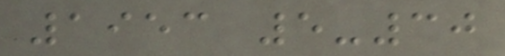1953 5-30
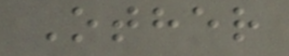Other
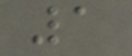1
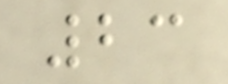23
